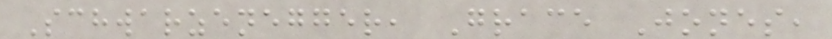Schwarzenegger, Grace Jones,
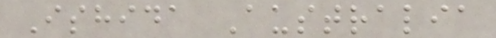Ishida Australia
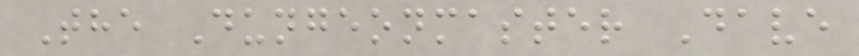The Dungeonmaster Dave
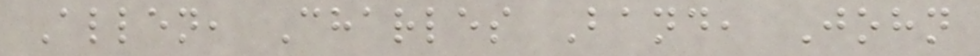Allen, Charles Band, John
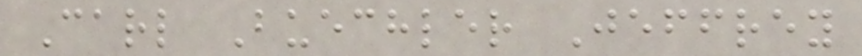Carl Buechler Jeffrey
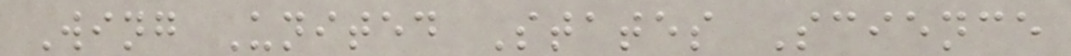Wing United States Science
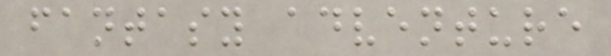fantasy adventure
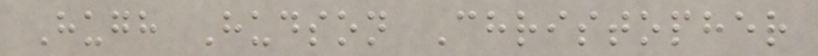Hugh Hudson Christopher
